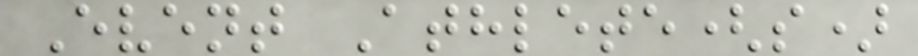Event Athlete(s)
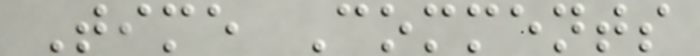Time Comments
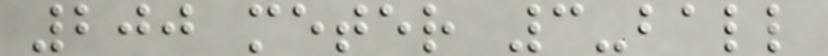200 meter 3-ball
